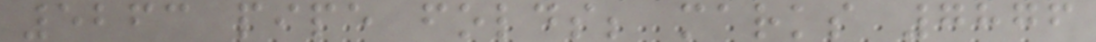5263 pipe folds; marks 7876
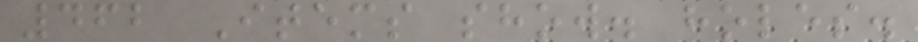462 Items show. holes.
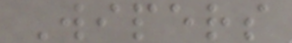Wipers
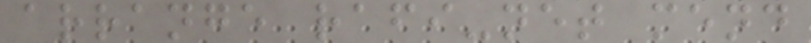arrange rafi-net mend
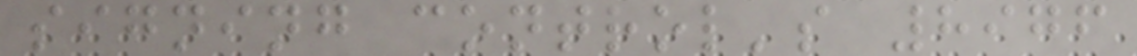signing control's 8976
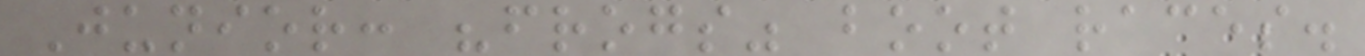Junior: "frogs" boot races.
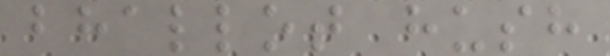bhallot hush
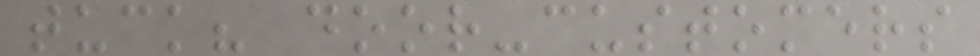tuck? door-customers
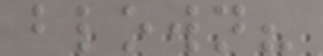blown?
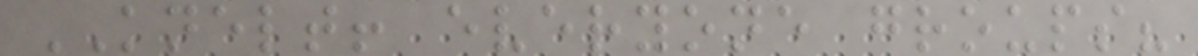KNELT! everyone groups?
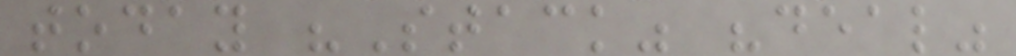today "Stack" "deal"
